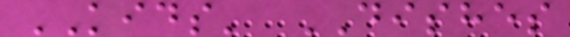KIDS' DISHES
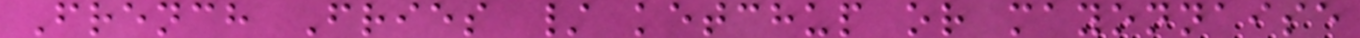French Fries / ketchup or mayonnaise
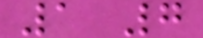1 7
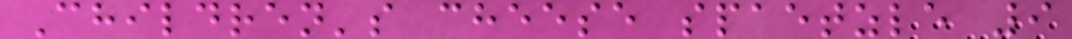Children's cheese spaetzle 9
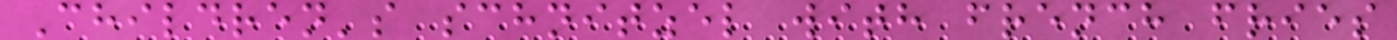Children's schnitzel with french fries
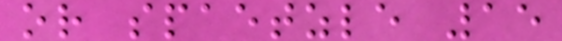or spaetzle 15
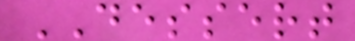DESSERT
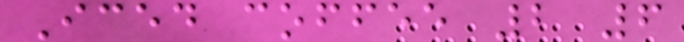Iced coffee 2 6
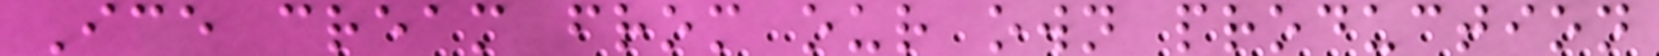Ice cream from our own production
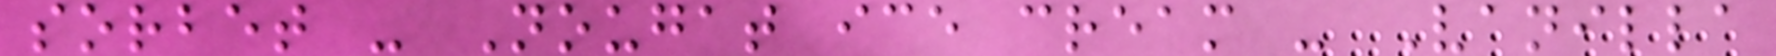sorbet - Nougat ice cream - Vanilla
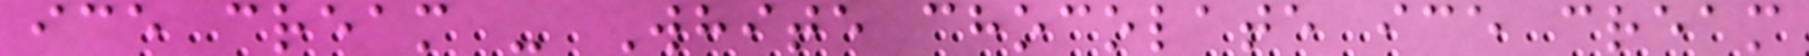ice cream - White chocolate ice cream
